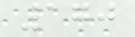170
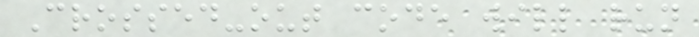Crossed-out code will run
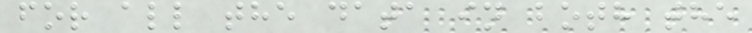for all the data in both the
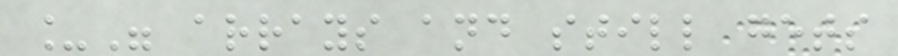_" arrays and still gets
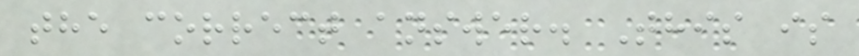the correct answer. This is
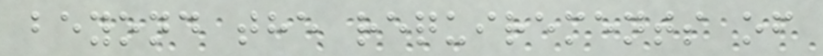beyond the requirements of
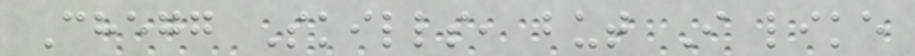Chegg Skills, but I like
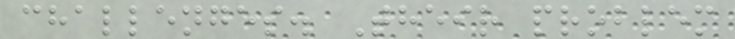challenges. Their problem
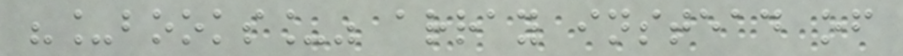"_books_" array instead of
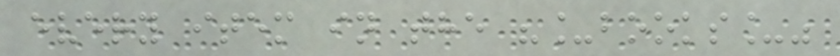every item in the "_books_"
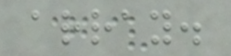array.
